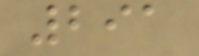291
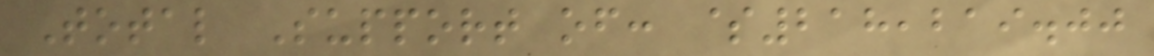Total Support of: $218,219.00
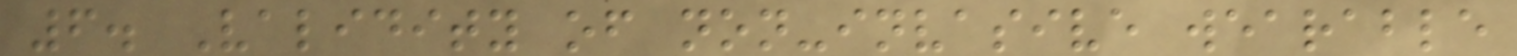6. Validity of non-invasive wearable
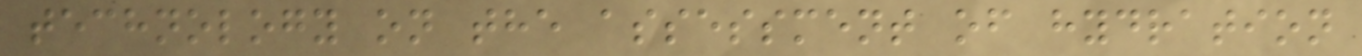technology on the assessment of hydration
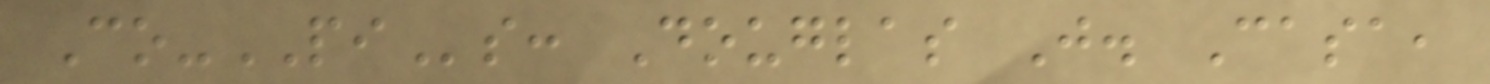Co-PIs: Douglas J. Casa,
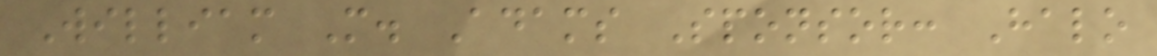William M. Adams Sponsor: Halo
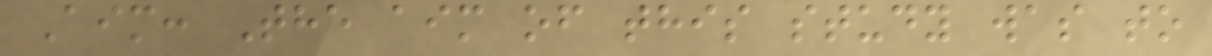Aim: The aim of this study was to
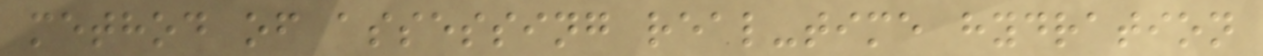method of assessing real-time hydration
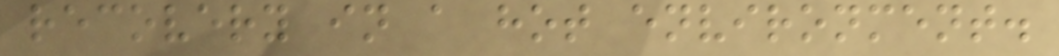recovery in a hot environment.
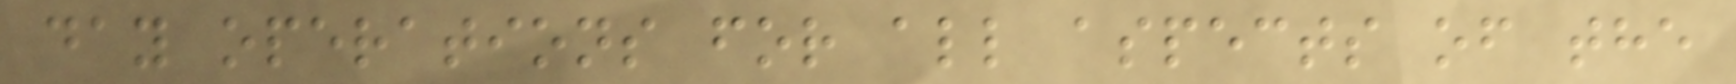day operations for all aspects of the
